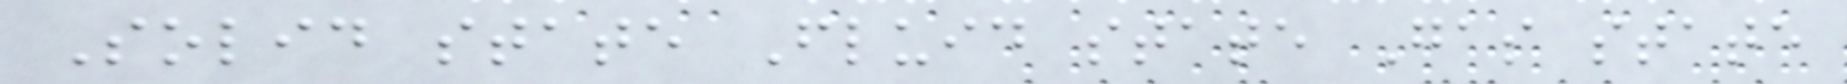Solid state Fluid state Gas state
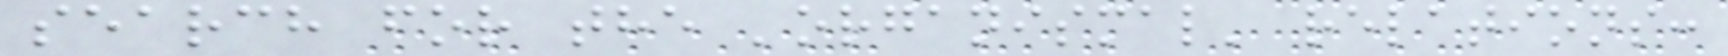search for the 'organismal' relations:
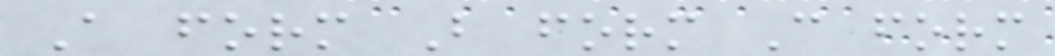A form B form C form
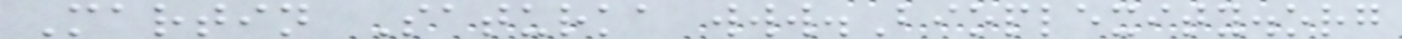Martin Saturka www.Bioplexity.org
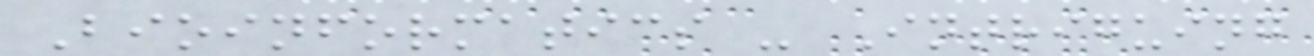Bioinformatics - Intriguing
